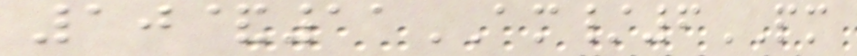10&11AM/6PM
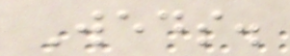Weds.
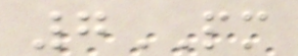7PM
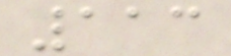113
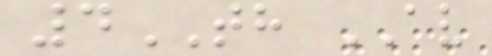4TH AV
